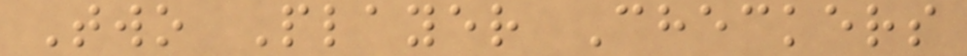Two Player Checkers
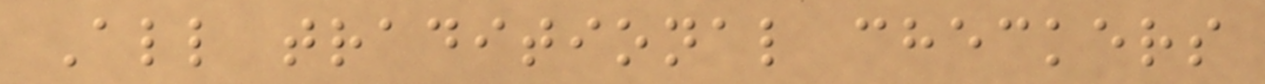All traditional checkers
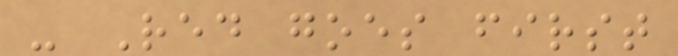- Red goes first
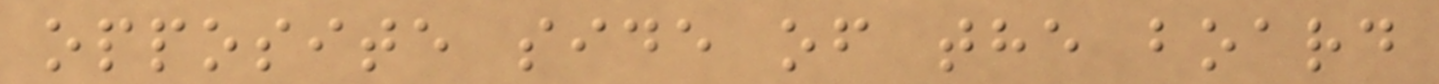opposite side of the board
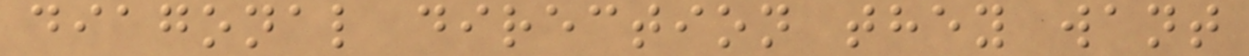diagonal direction they want
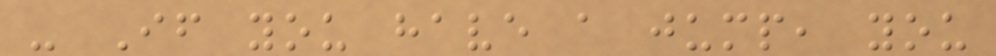- If you have a jump, you
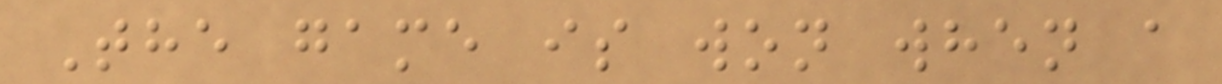The game is won when a
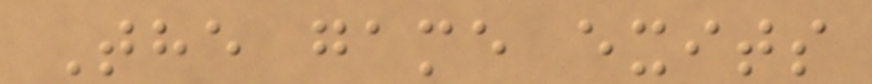The game exits
